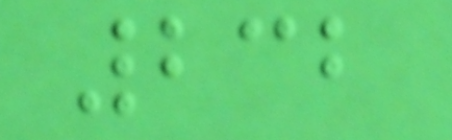232
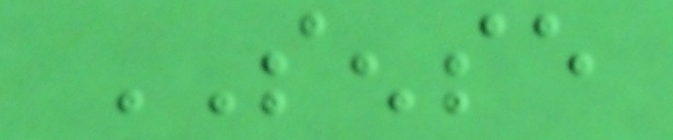SENSE
